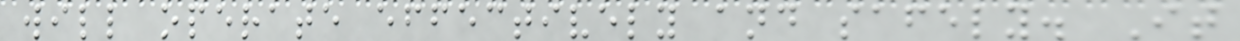will operate effectively and safely. It
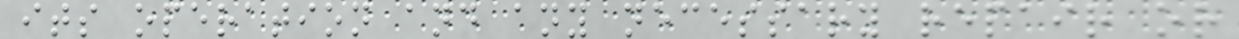its operation and any necessary repair or
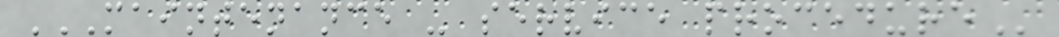MAINTENANCE - SERVICE PROCEDURE
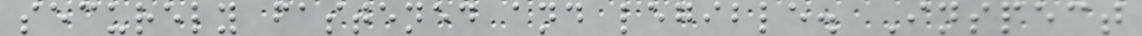securely fastened and legible. Inspect
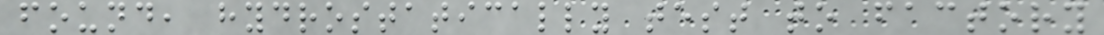found, hydrostatically test to factory
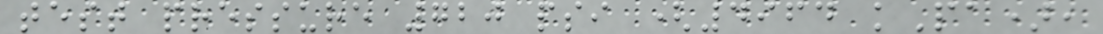test pressure 720 psi (4964 kPa),
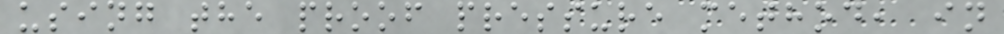using the proof pressure method, in
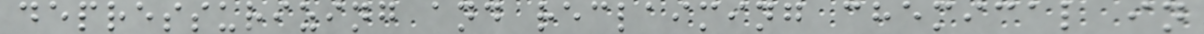depressurizing and reclaiming chemical in
